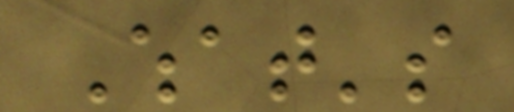What's
